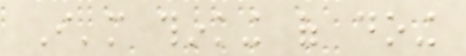I'm thinking of doing
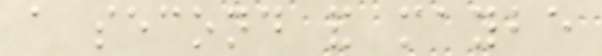a second and maybe
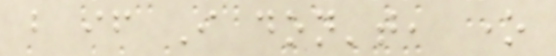but if I don't, one
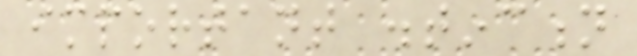important distinction
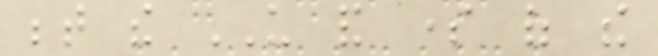between the US and some of the
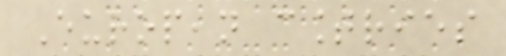European countries
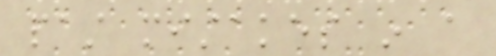past mistakes in a
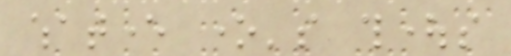whatever one's thoughts
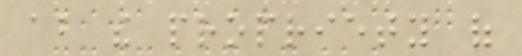about the propriety of
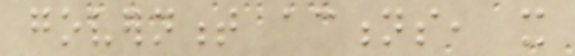government actions, it
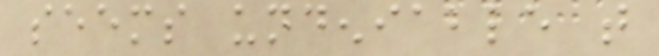seems undeniable that
